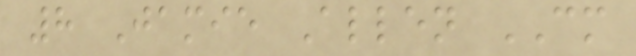8 Jamie Allen CM
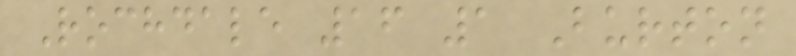Rochdale 16 1 Burton
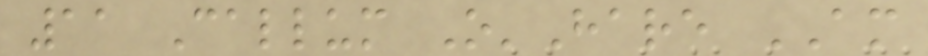11 Callum O'Hare AM
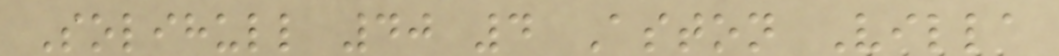Solihull 40 4 Aston Villa
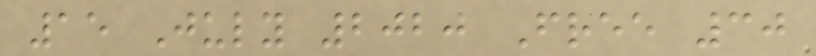15 July 2020 Free 30
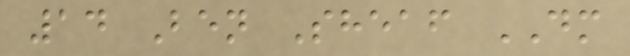14 Ben Sheaf DM
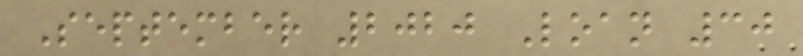September 2020 Loan 30
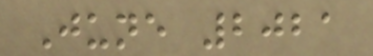June 2021
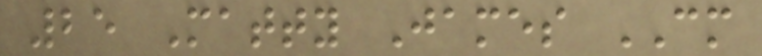25 Matty James CM
